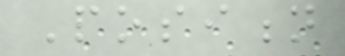Position
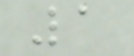1
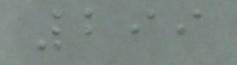299
